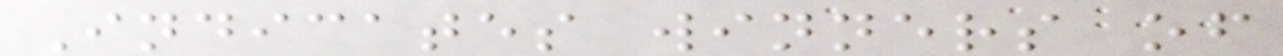Indicates winners of
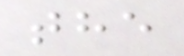the
